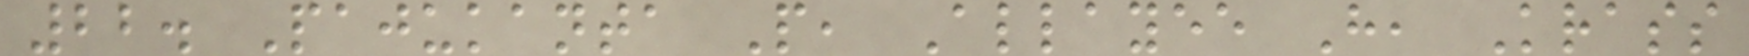22. Pajukanta P, Allayee H, Krass
